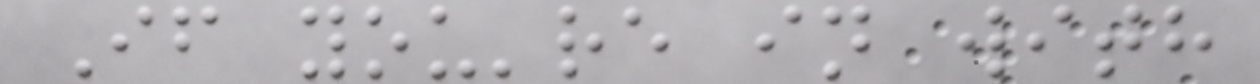If you're in with
